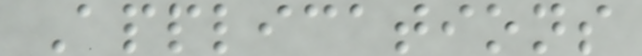Applications
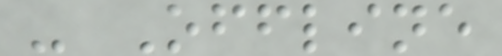- Offline
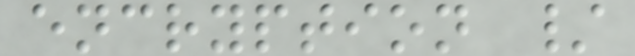encryption /
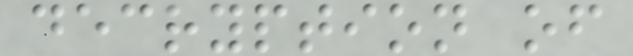decryption of
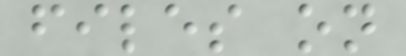files on
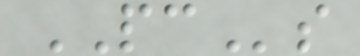PCs
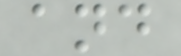and
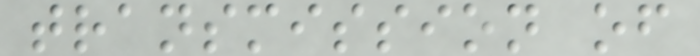transmission of
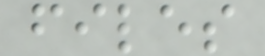files
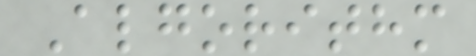Algorithm
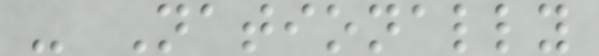- Nationally
